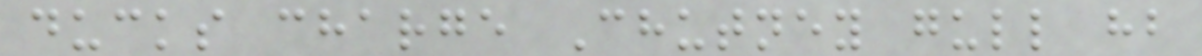ducks charge Chutney gull hb
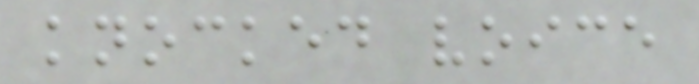knocked voice
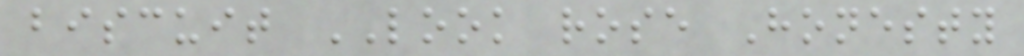biscuit LOOK rose Honesty
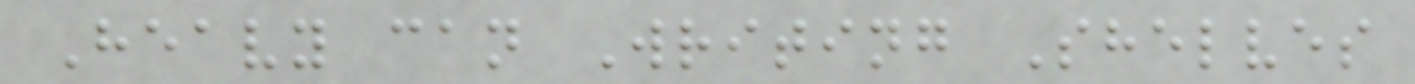Heavy can Writing Shelves
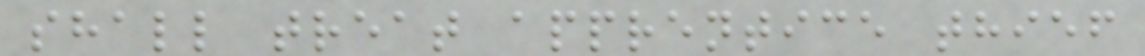shall treat apprentice thief
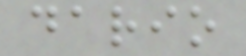dario
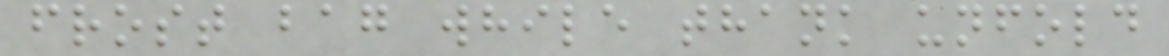frost bag while thank unfold
